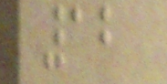12
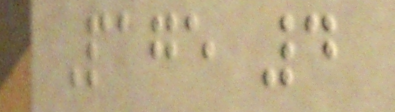Page 4
